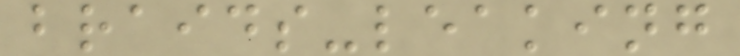braids-leaking
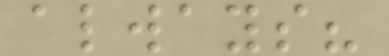always?
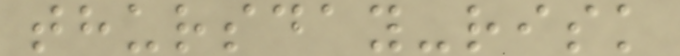thursday-risk
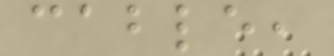cable,
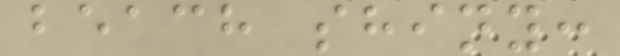beach shiny:
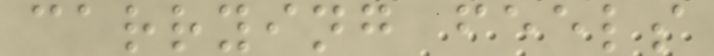carrying feels
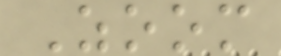Zoom
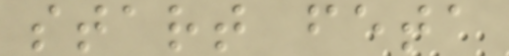start feta
